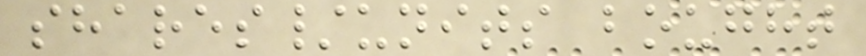shares/units bought
